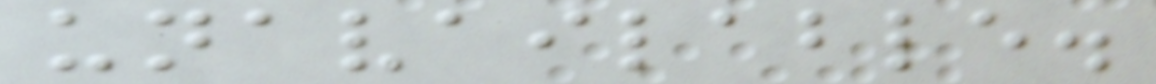unavailable.
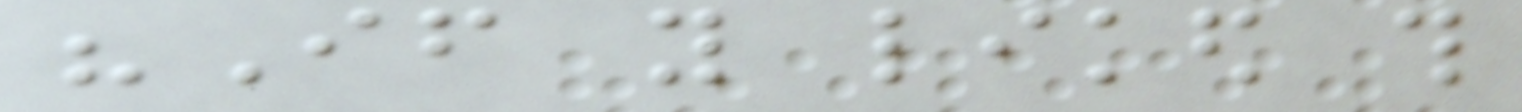"If you liked this
